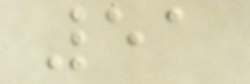51
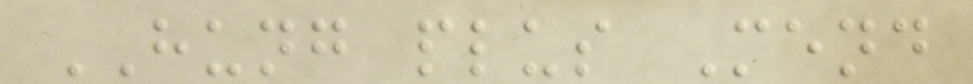HUNG plus Mend
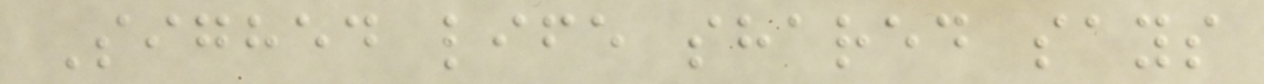Sighed life shared says
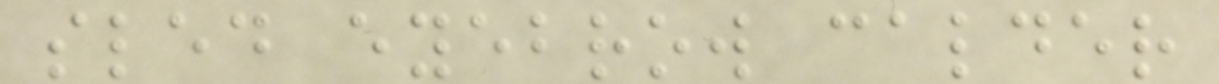sled eyebrow calder
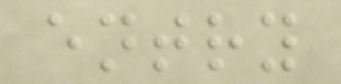entry
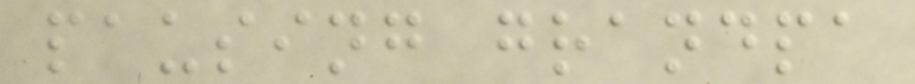pausing grandpa
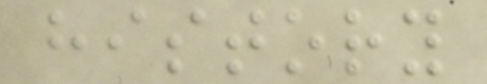history
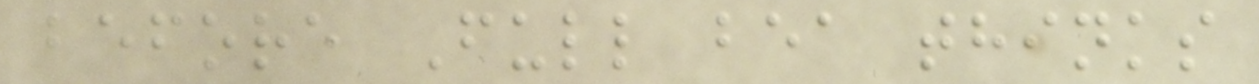before Full bea thinks
